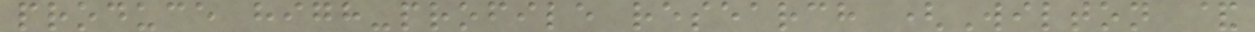produce high-profile research (Wilton &
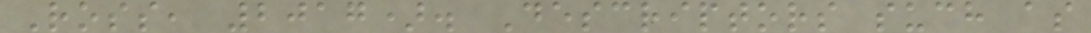Ross, 2017). Descriptors such as
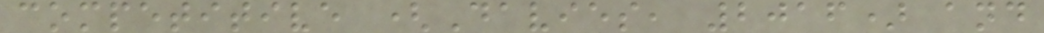competitive (Davies, 2016) and
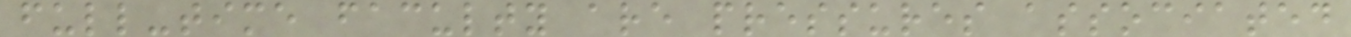full-time faculty are pressures associated
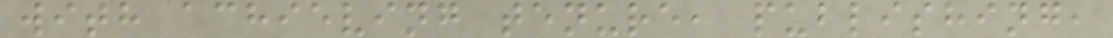with achieving tenure, publishing,
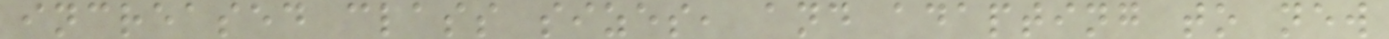increased class sizes, and adapting to new
